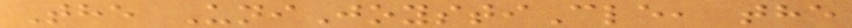The UniJoystiCle, the
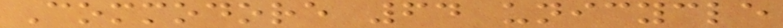Commodore 64 unicycle
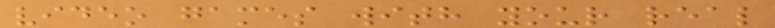video games with your real
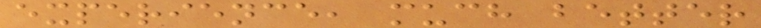experience, much better
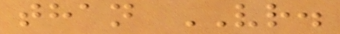than VR.
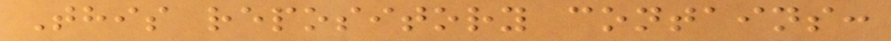This repository contains:
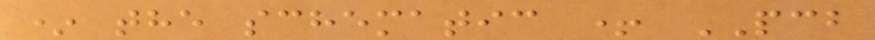* the schematic + PCB
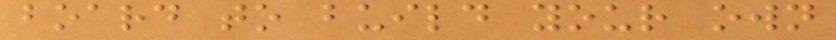board to build your own
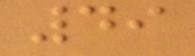49
